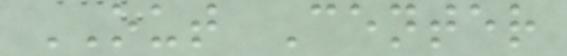OUT Center
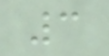3
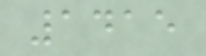1415
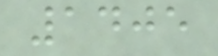1405
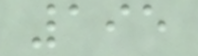195
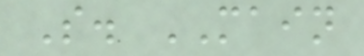S. MAIN
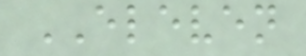ELEVEN
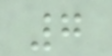7
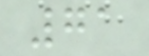71
